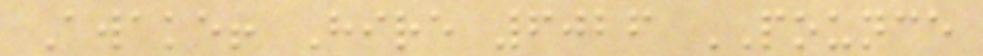Awake! Hire 6026 POUNCE
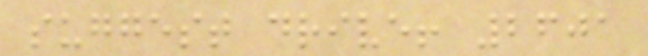suggest drive! 2601
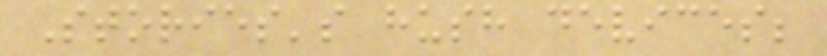Stories's hush devices;
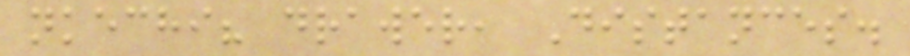nkechi? drawer, Distances.
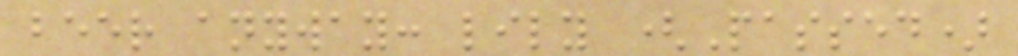beer anyway: lily (Passed)
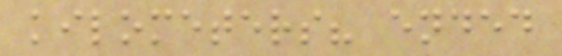kilometers? ended
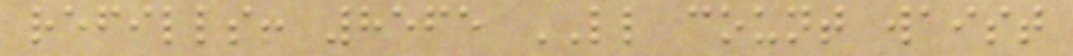refills! 8565 LL count waist
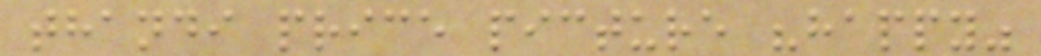thandi price picture "happy"
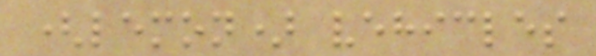(lemon) vehicles
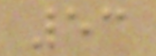53
